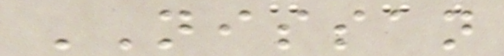NISSAN
